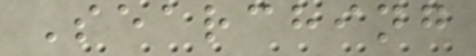Searching
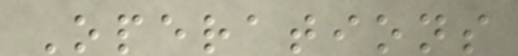Operations
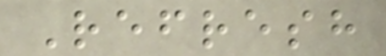Refresh
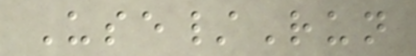Use/Run
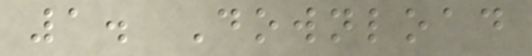1. Download
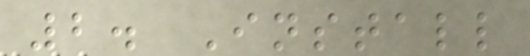2. Install
